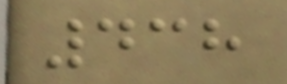438
